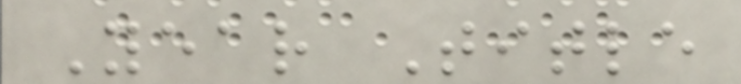Year Title
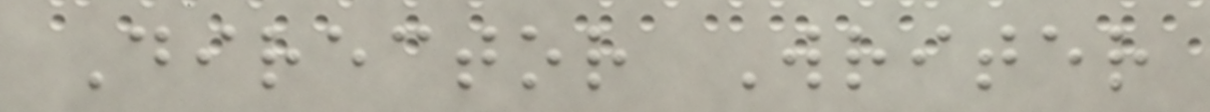Director Writer
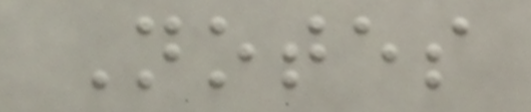Notes
